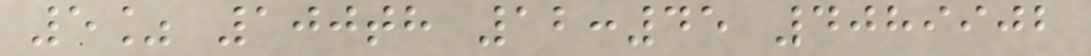5% 100th 12:45 4089902
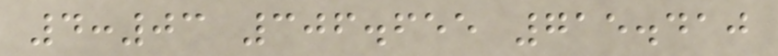4:03 306.655 715.410
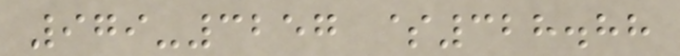979-3257 $328.88
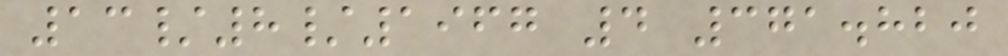13/8/1967 4 371.820
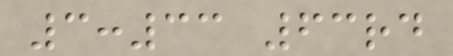3:33 63rd
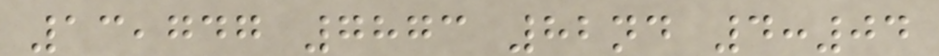13,747 7873 82nd 4:04
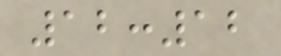12:12
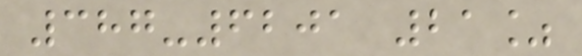387-6201 21%
